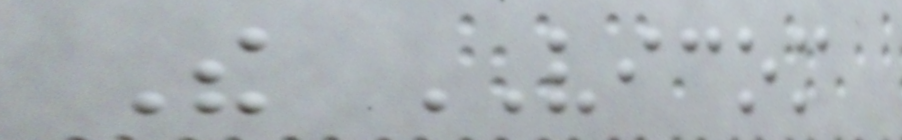The VICOM
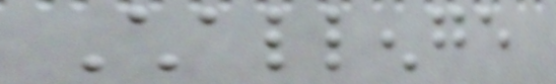Challenge
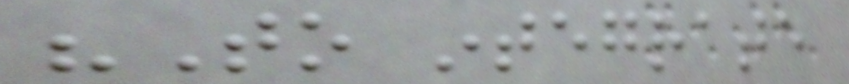"To integrate
